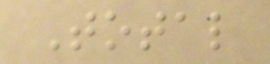Total
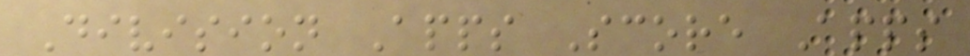Division Apps Score Apps
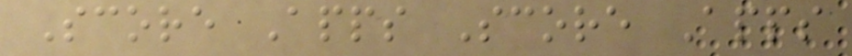Score Apps Score Apps
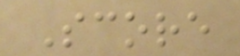Score
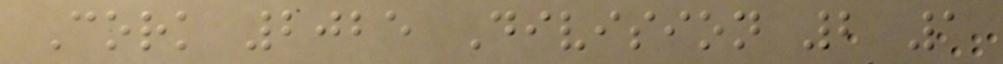Cork 2025 Division 2 1
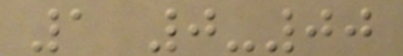1 0-00
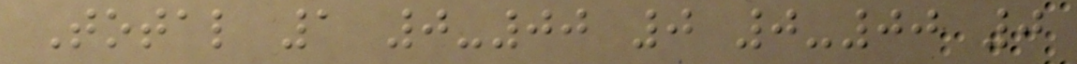Total 1 0-00 0 0-00 0
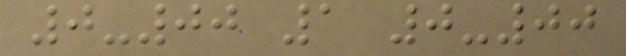0-00 1 0-00
